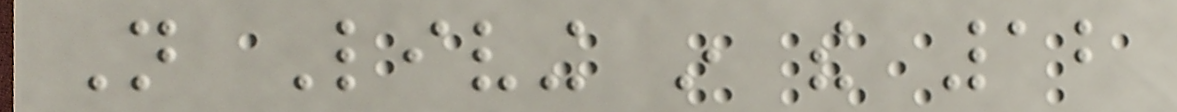Not Living in the 12
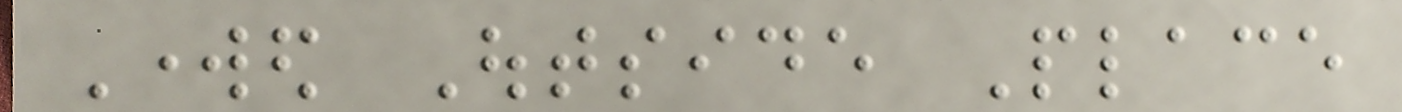Worked Outside Place
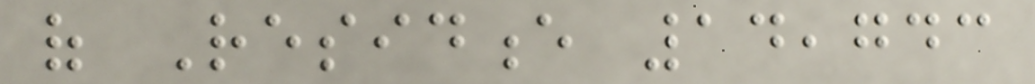of Residence 14,743
